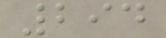294
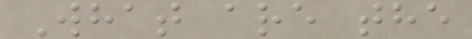What are the
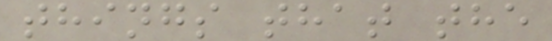things that the
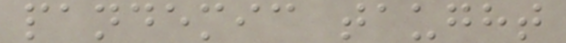pandemic taught
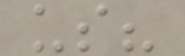us?
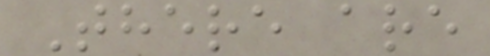There are
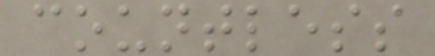countless
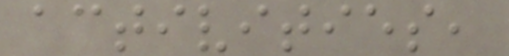activities,
